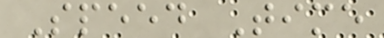Speed Time
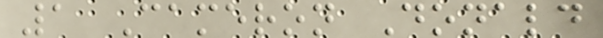1 Cameron Donald
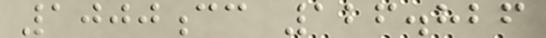1000cc 126.826
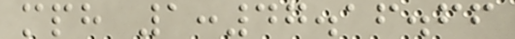mph 1:47.16.66
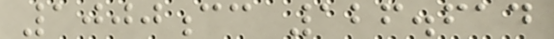1000cc 126.614
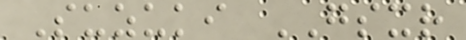Suzuki GSXR
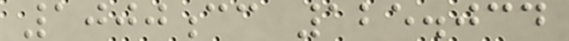1000cc 125.034
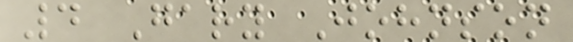4 Gary Johnson
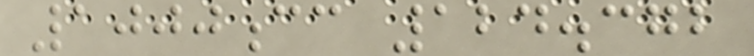1000cc 124.372
